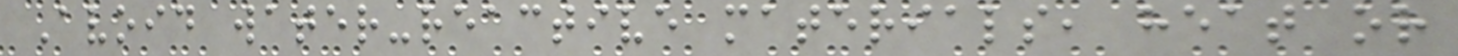Avoid water-reactive materials, heat or
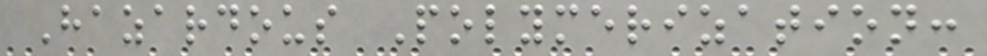Hazardous Polymerization:
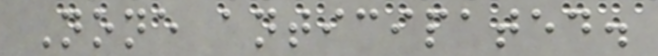None anticipated.
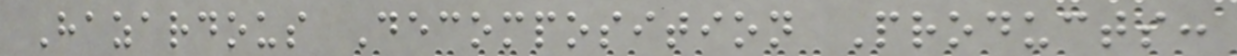Hazardous Decomposition Products:
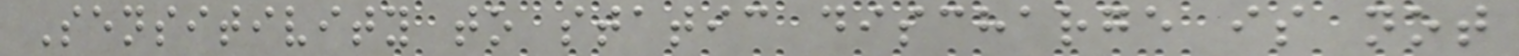Sensitivity to static discharge is not
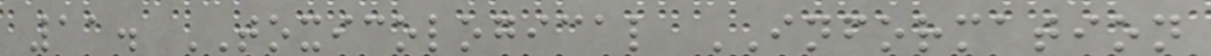11. TOXICOLOGICAL INFORMATION
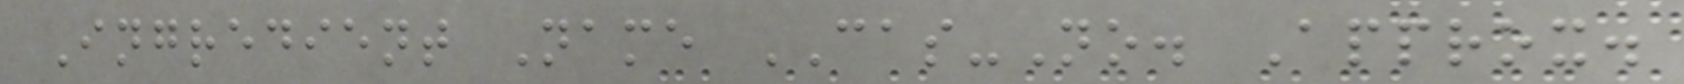Ingredient Name CAS-No. Approx.
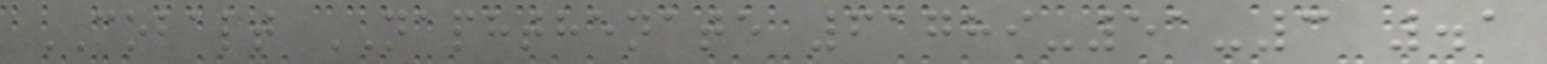COBALT NAPHTHENATE 61789-51-3 .1
